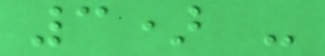3) -
